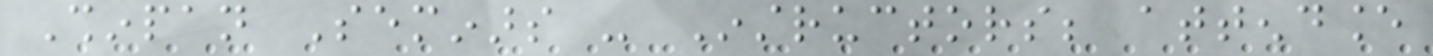Shinpan Seminars - Instructors; attendance
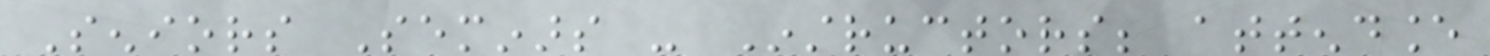Seniors Seminars - Instructors; attendance
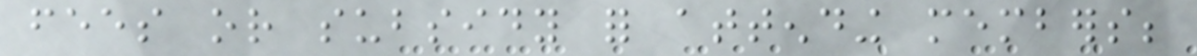fees or subsidy for attending members;
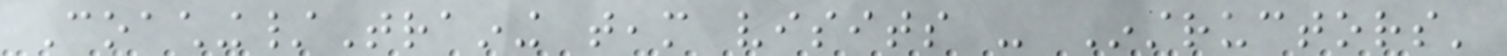Coaching/Training team visits - Instructors'
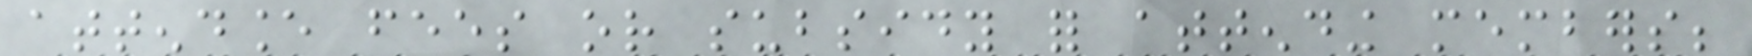attendance fees or subsidy for attending members;
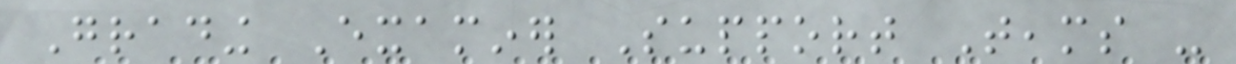Grading Examiner Support Teams -
